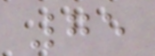75
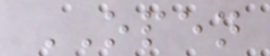OPEN
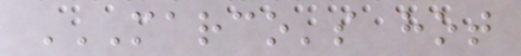MARCO'S HOT
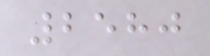2580
